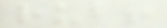rub!
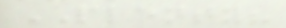PLENTY?
